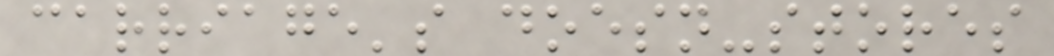carriage's doesn-stores
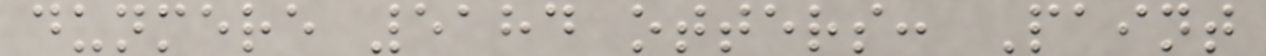dunmere 5184 otters: Paint
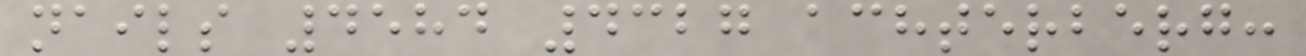nails 4584 4327 achterberg:
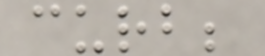curb;
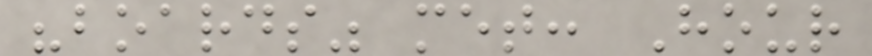"boards" met: Hour
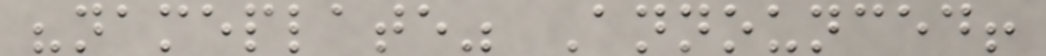"nameplate" Announced!
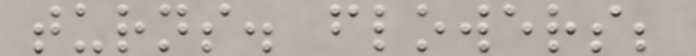turns. flowers;
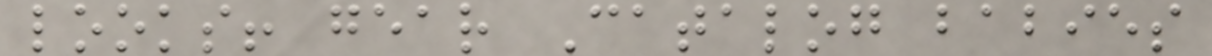looks! gear Catalog babies
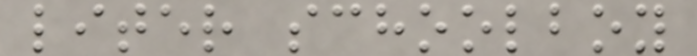liter schoolboy
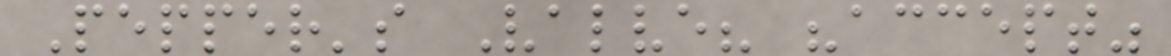Pepper's Valve? "accept"
